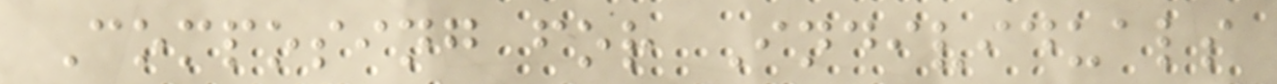Composing for Individuals
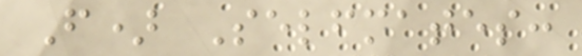F) Selfmates:
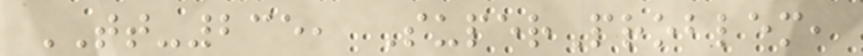TT-235, SuperProblem,
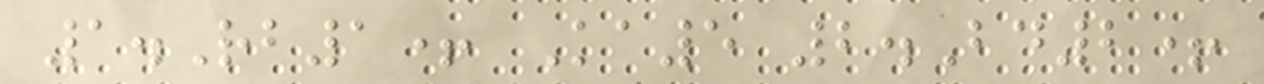1.Rb1+ Ka5 2.Bd2+
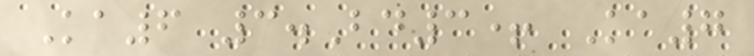Ka6 3.Bd3+ Ka7
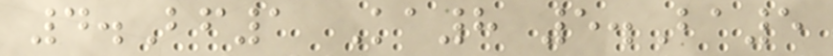4.Bf1 Ka8 5.Ba5
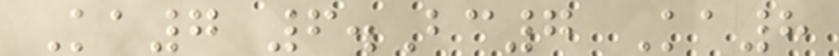Ka7 6.Bc7 Ka8
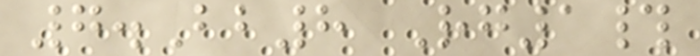7.Bb8 Rg1#
